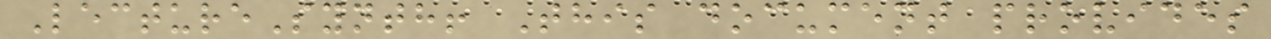LectureSynth! This document provides
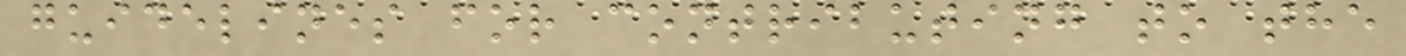guidelines for contributing to the
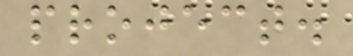project.
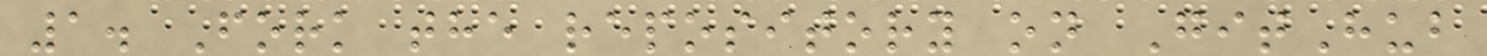1. Fork the repository on GitHub
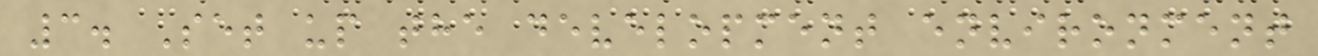3. Set up the development environment
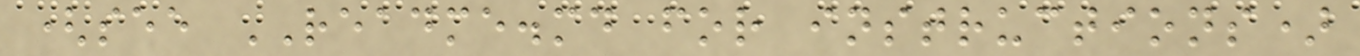(see README.md for instructions)
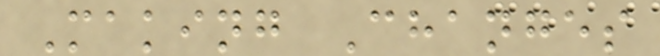Making Changes
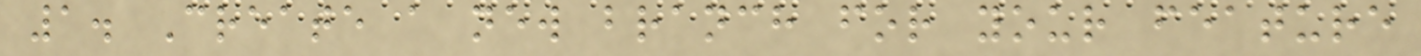1. Create a new branch for your feature
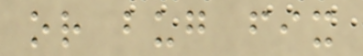or bug fix
